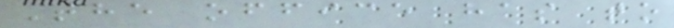The office has to
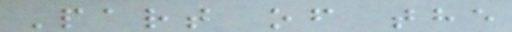Part of the
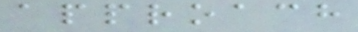approach
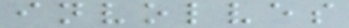involves
